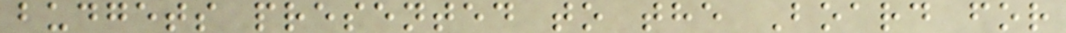budgets presented to the Board for
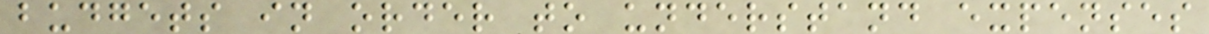budgets in order to understand expenses
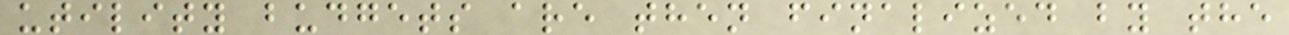utility budgets are then finalized by the
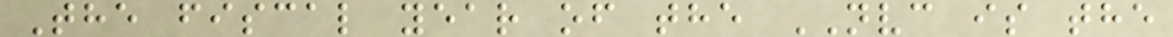The fiscal year of the NVC is the
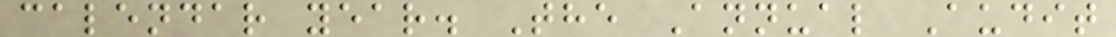calendar year. The Annual Audit
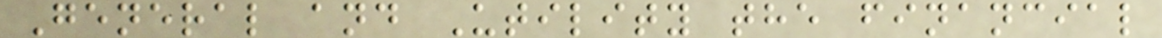General and Utility the financial
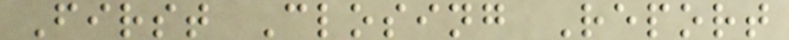First Closing Report
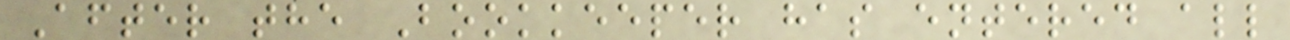After the Bookkeeper has entered all
